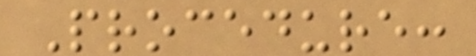Procedure:
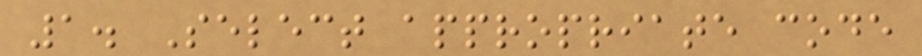1. Select appropriate code
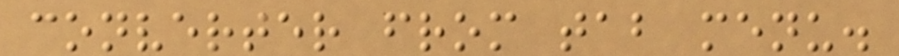converter from tab menu.
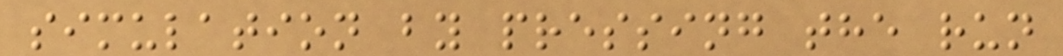simulation by pressing the run
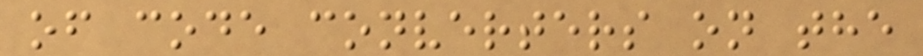of code converters on the
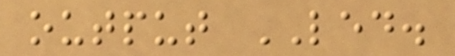output LED.
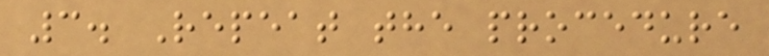3. Repeat the procedure
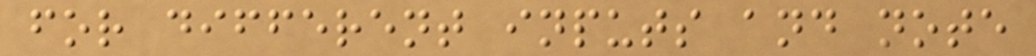for different inputs and note
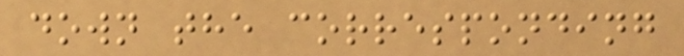down the corresponding
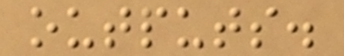outputs.
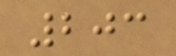203
